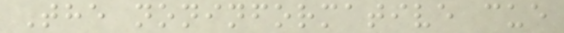The noninformative cue
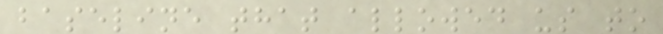baseline that allowed us to
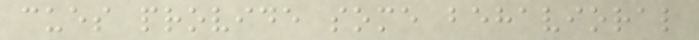cues provide some behavioral
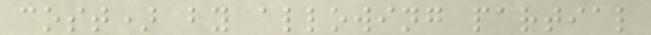cost) by allowing partial
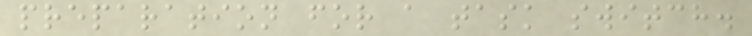preparation for a task switch.
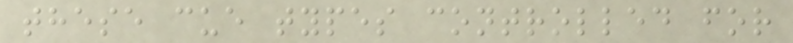these cue types controlled for
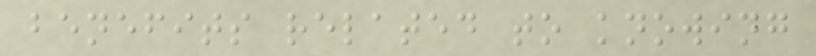benefits related to knowing
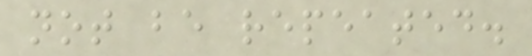not be repeated.
